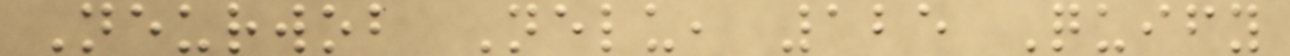Neurwob Nelu, 125 Quify
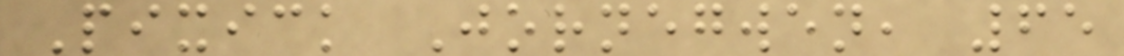Pixick Jornegwen, 65
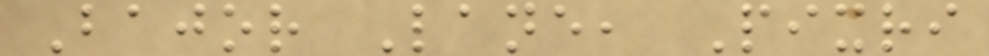Bajor Lane, Pixri
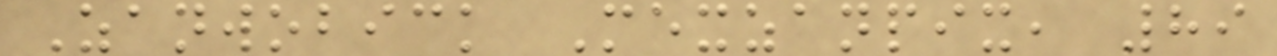Zanwobick Mexzanpix, 89
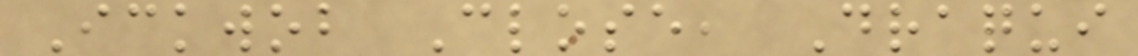Ickwob Close, Draqui
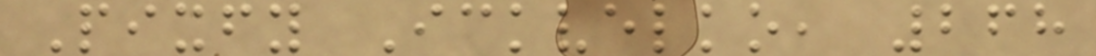Pixfy Ickvelko, 268
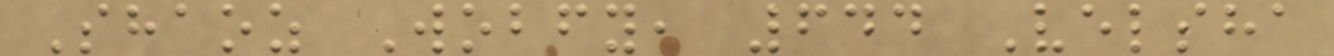Shaoz Wobfy, 644 Velsha
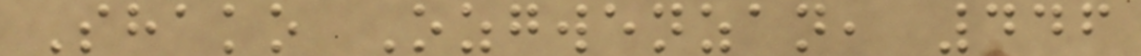Shako Ozgwenzan, 446
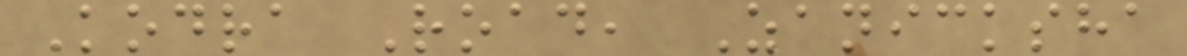Kodra Road, Zanicksha
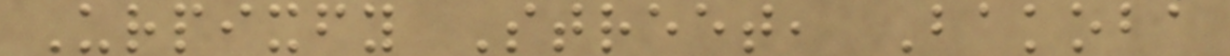Urpixfy Street, Bakoba
